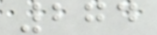274
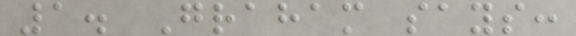1. Graham says:
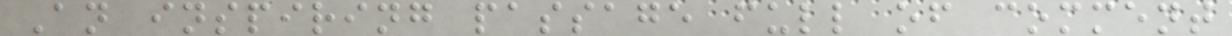An inspiring passage full of comment
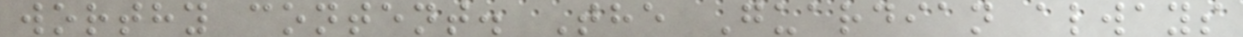worthy content. The Guardian always
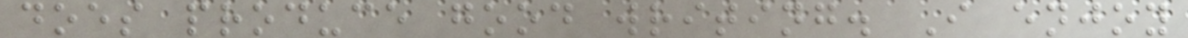does produce good writing. I enjoy
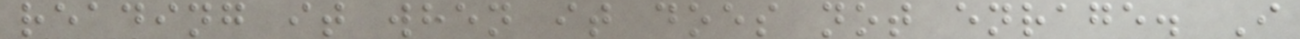reading it when it does not enrage. I
